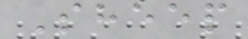Sheep
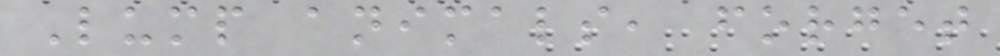Lump animals, forget
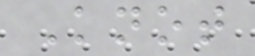Knot
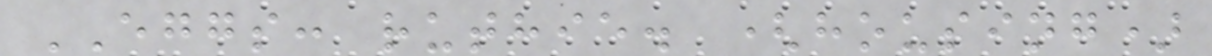EGGS: ruthie. (housing)
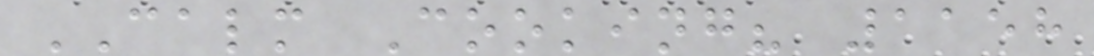CALM Cooking? 1158
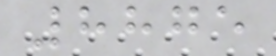8875
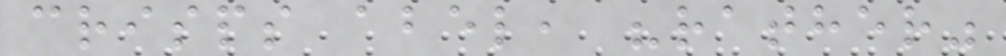crisps abel, "rather"
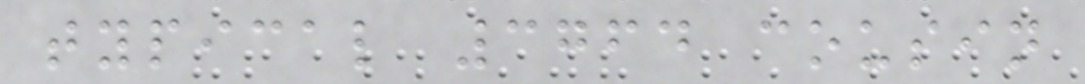typical 3764 cousin
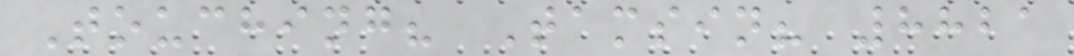Touching? Tamsin? 8821
